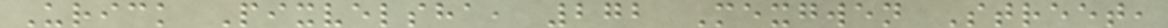Urick Pixvelsha, 272 Mexgwen Street,
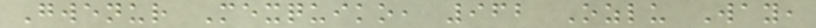Gwenur Mexquiko, 962 Ozlu Way,
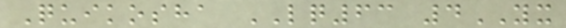Quikosha LQ63 4YX
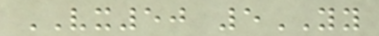VX50 5YY
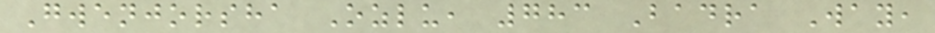Gwenjorsha Ozlu, 783 Badra Way,
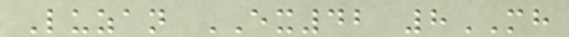Luzan EX42 8MH
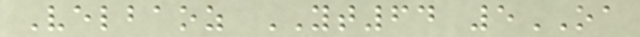Velbaoz YT64 5OA
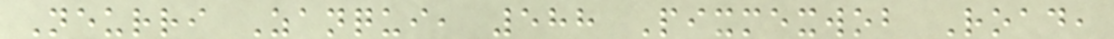Neurri Zanqui, 588 Pixmexwob Road,
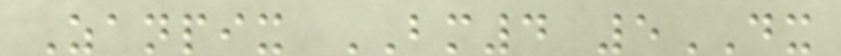Zanpix BM4 5DX
